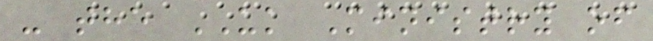- the UK Ministry of
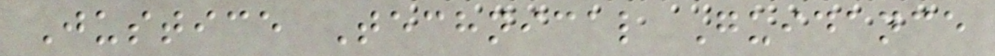Justice Technical Guidance
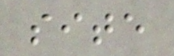site
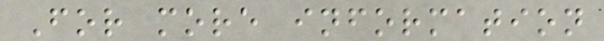For more information
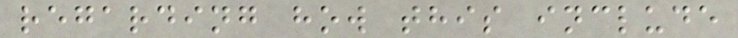regarding how this include
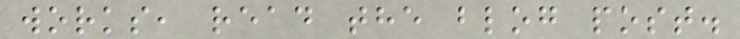works, read the blog post.
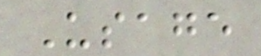Usage
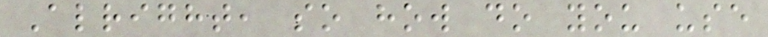Alright, so how do you use
